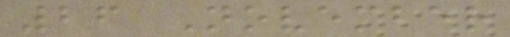26 November
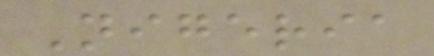Nigeria
